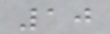10
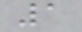1
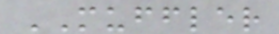MUFFLER
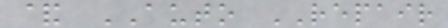& AUTO REPAIR
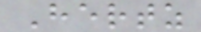Hertz
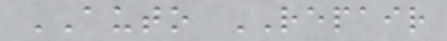AUTO REPAIR
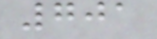701
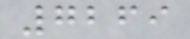7269
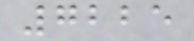7225
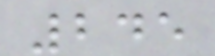245
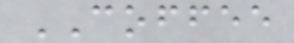COFFEE
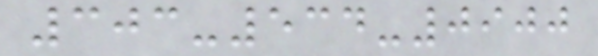303-534-0900
